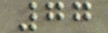77
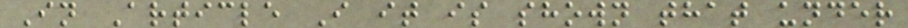In Article I it is shown that under
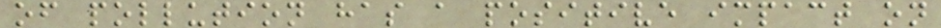of pollution has a positive impact on
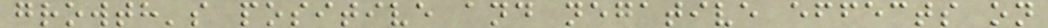growth's positive and negative effects on
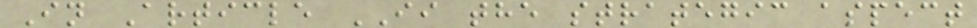In Article II the strategic aspect
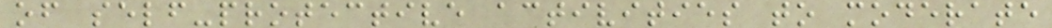of self-protective activities to moderate
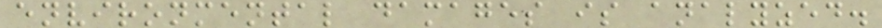environmental damages is analyzed.
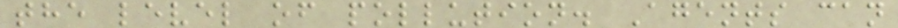the level of pollution. Agents can
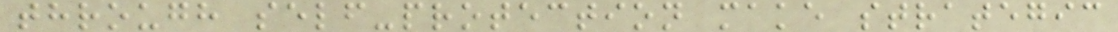through self-protection make strategic
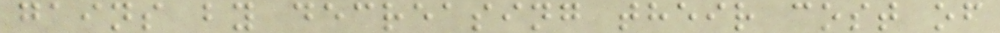gains by decreasing their cost of
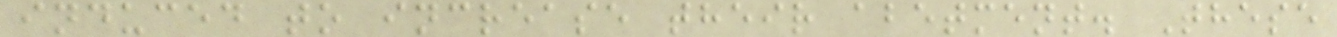induced to increase their abetment. These
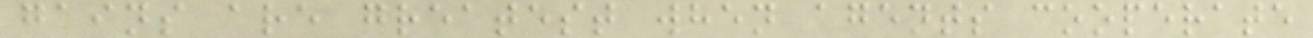gains are greatest when agents cooperate
